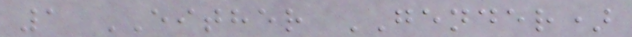1 EITHER GENDER)
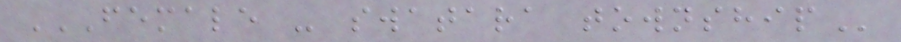FEMALE - SWATARA TOWNSHIP
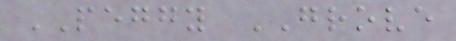PEGGY GROVE
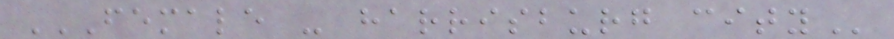FEMALE - HARRISBURG CITY
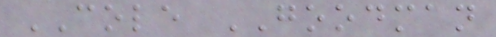COLE GOODMAN
